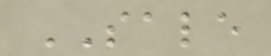SALE
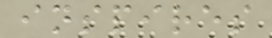inspires
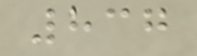837
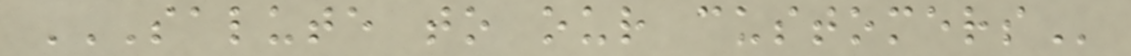SALUTE TO OUR CUSTOMERS
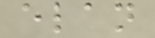elan
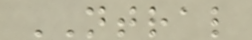NTRAL
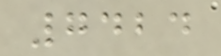7424
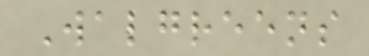Walgreens
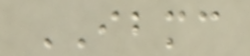IBMC
